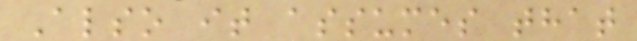Also it assumes that
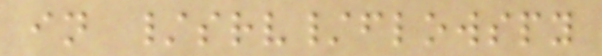in /srv/flowspy
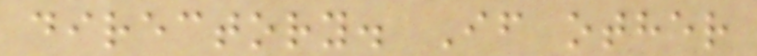directory. If other
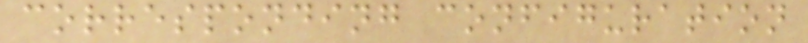corresponding configuration
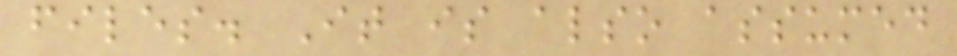files. It is also assumed
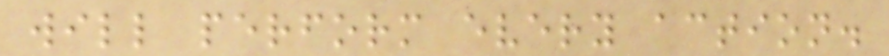will perform every action.
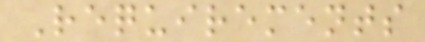Requirements
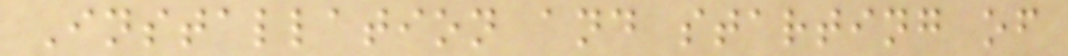Installation and starting of
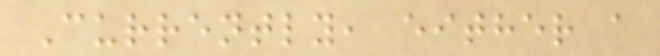Currently, either a
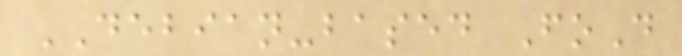DEBIAN-based FoD
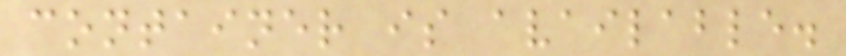container is available.
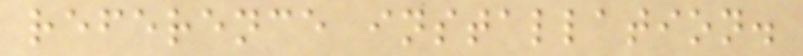reference installation.
